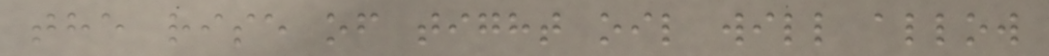the rise of tight oil will allow
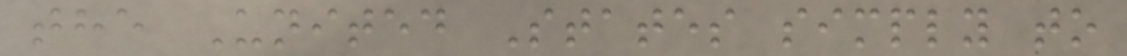the United States simply to
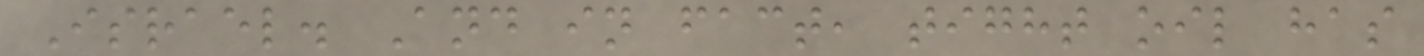Israel. And in fact, tight oil has
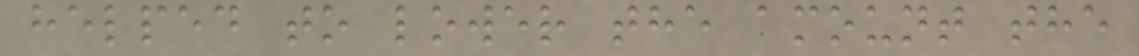helped to lower the amount the
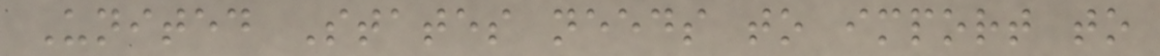United States needs to import to
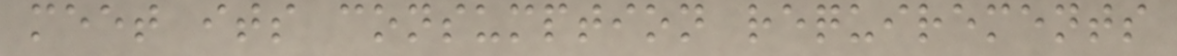meet its consumption requirements
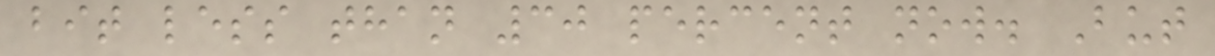bit less than 30 percent now. But
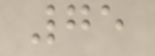75
